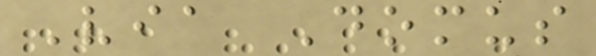Via Domus
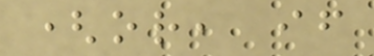(or, if
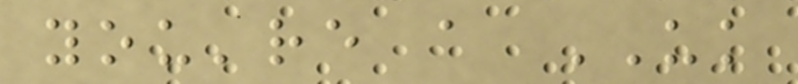you're a UK
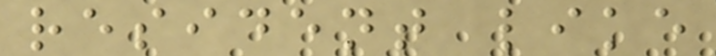resident like
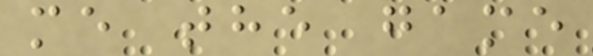me the game
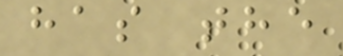has the
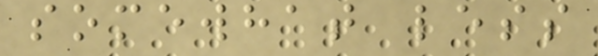somewhat less
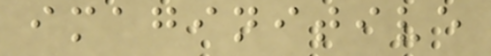imaginitive
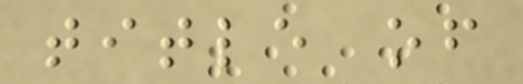title of
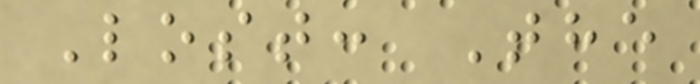Lost: The
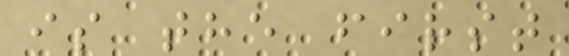is the first
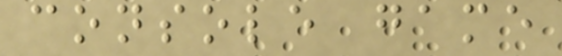console game
